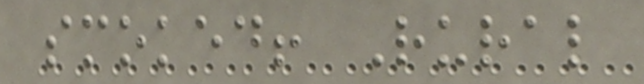smoked! Rural
